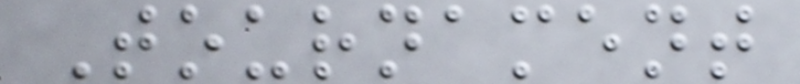Tournament
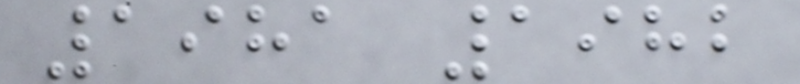1981 1982
